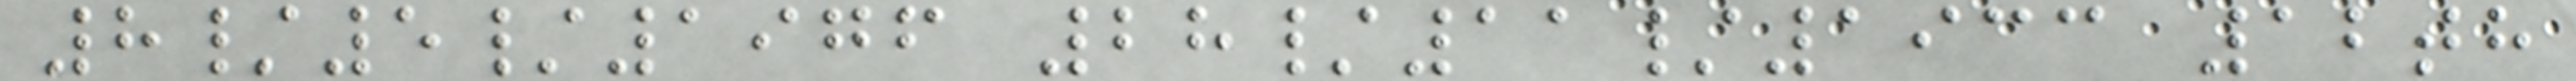8/5/1976 28/11/1933 12th
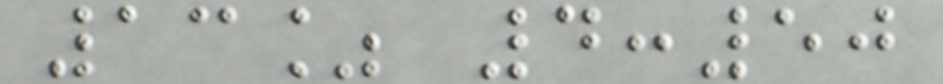13% 4:50
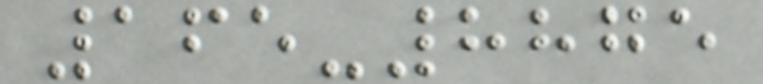165-8875
